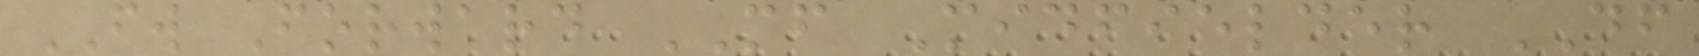FW Forward MF Midfielder DF
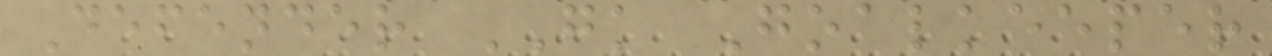Defender GK Goalkeeper
